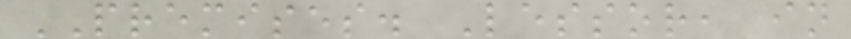PREMISES. Lessor, in
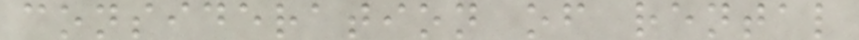consideration of rental
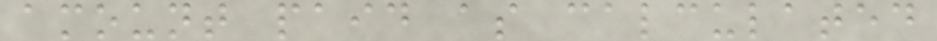amount paid as calculated
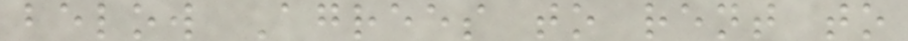below Agrees to rent to
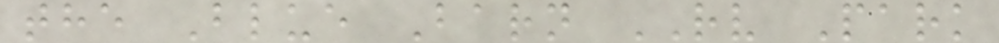the Blue Barn RV Park
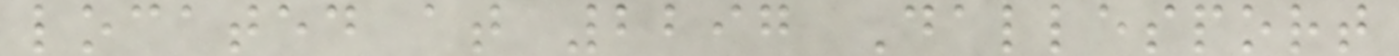located at 2297 Dallesport
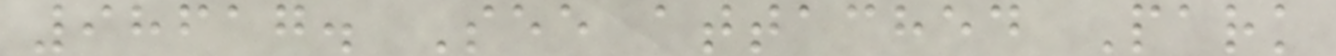98617. See attached Park
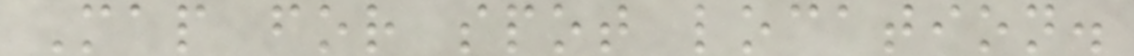Map for spot location.
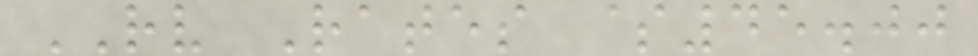RV Rates $45.00
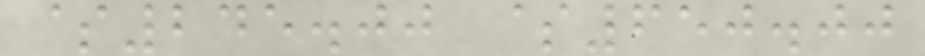$245.00 $650.00
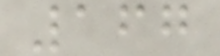167
